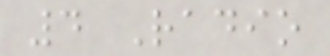4 Radio
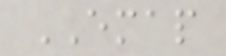EMAP
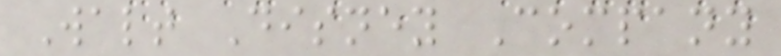Walt Disney Company
